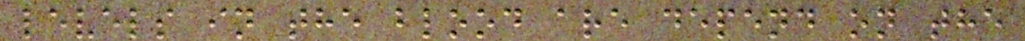levels in the blood are depend on the
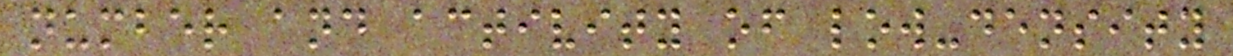number and activity of low-density
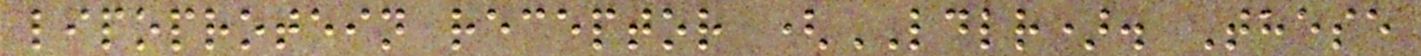lipoprotein receptor (LDLR). These
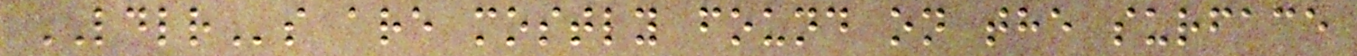LDLRs are mostly found on the surface
